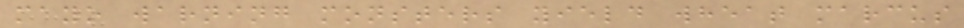mayo warning monsters yield wheat marcus
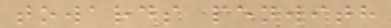towards penwith
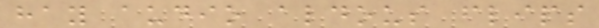hay audio aldous flips
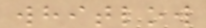whitlow
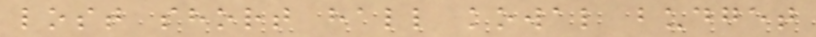lost short hall kowal budget
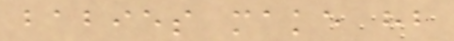babies make hb
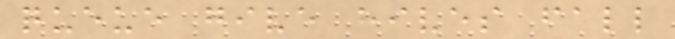queue give hives fall
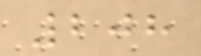208
